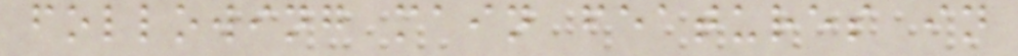following main features in
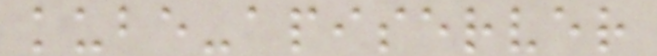kube-apiserver
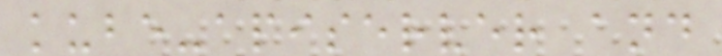kube-apiserver and
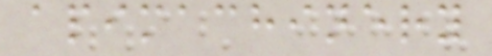apimachinery
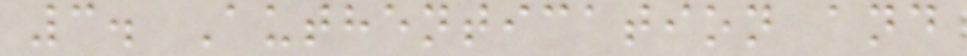3. Authentication and
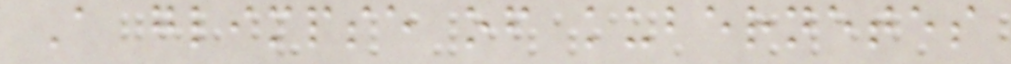A glimpse of kubernetes
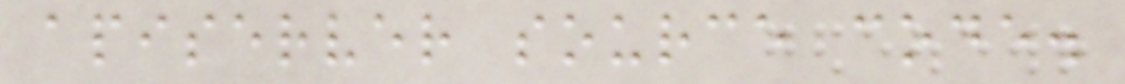apiserver source code.
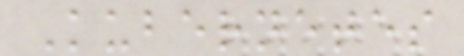Kubernetes
